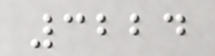3224
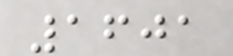1601
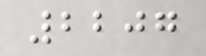2207
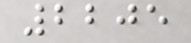2205
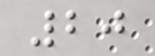20
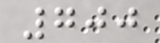700
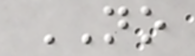NO
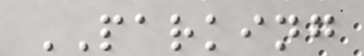PARKING
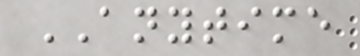ANYTIME
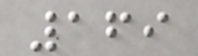169
